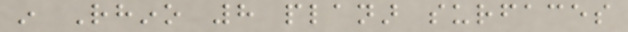in Rhino 8 planar surfaces
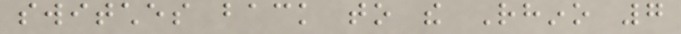switches back to the Rhino 7
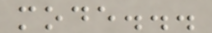mode...
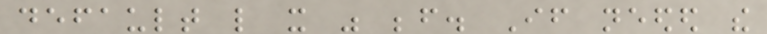default like it was before. If needed the
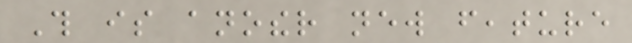This is another new feature
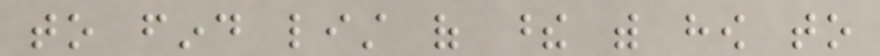to find list of these with how to
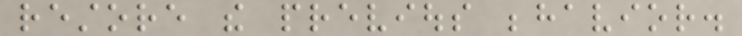restore the previous behavior.
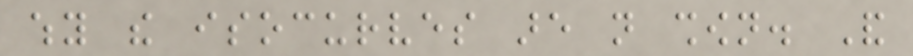why the isocurves are not shown. And
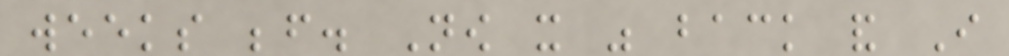weeks before. Now it was back and I
